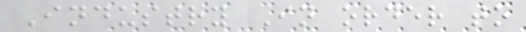Industry In order to
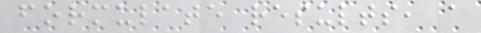formulate results, a
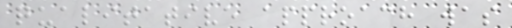qualitative approach was
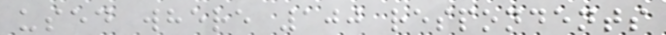used where 100 respondents
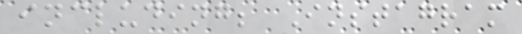including; Instagram
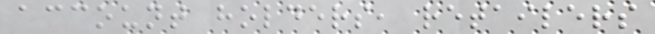account holders, retailers
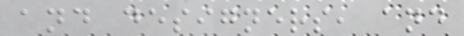and designers, and
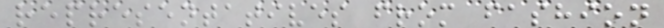representatives from fashion
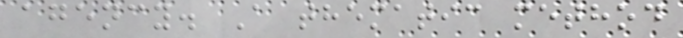agency. A thematic method
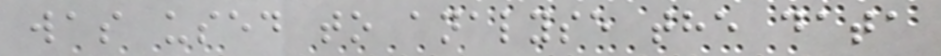was used to analyse the data
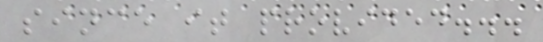since it provided...
